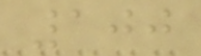100
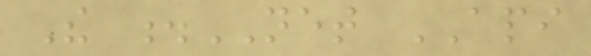The .NET API
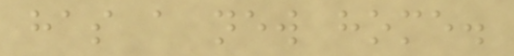has a new home.
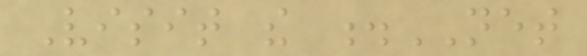Visit the .NET
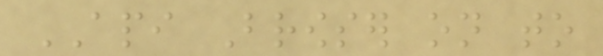API Browser on to
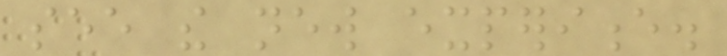see the new experience.
